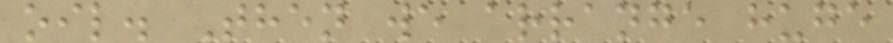oil. Then we arrange huge
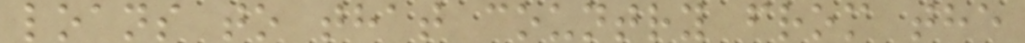loans to that country from the
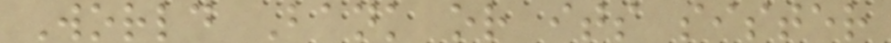World Bank or its sister
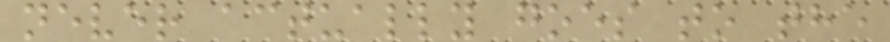never actually goes to the
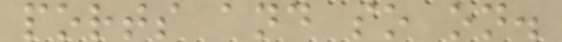ports and so on.
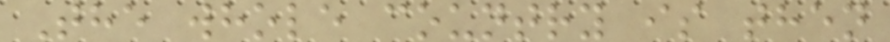The whole country is then
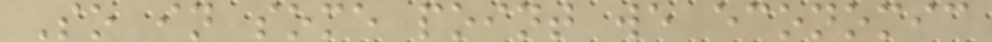So in some point we economic
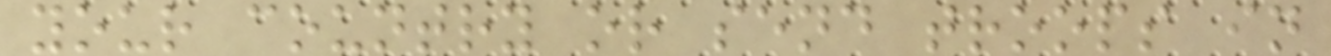your country or send troops in
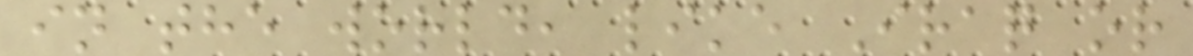in the world, like Iraq or
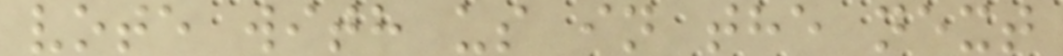vote with us in the next
